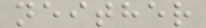neither
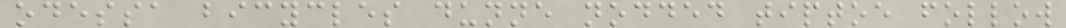odessa bicycles dunne nodded tiptoe follow
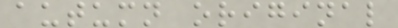autumn original
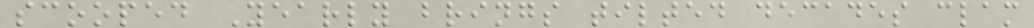scooped Yearly brings tilted decades clam
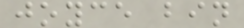joyce bin
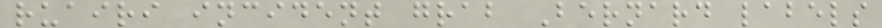ruairi incident grab Bernard labels
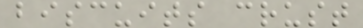biscuits crust
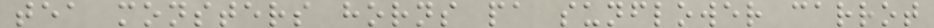tea monsters horns pa sunflower carrot
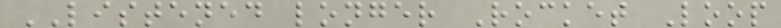LISTENED longer Rocket Loop
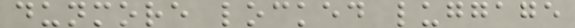dunmore locked luggage
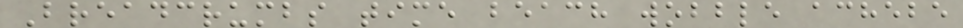Breadcrumbs time beach wobble achebe
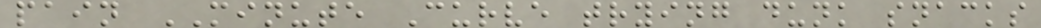pain MINUTE Curve trying dunk snacks
